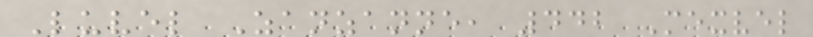Luvel Zanzanne, 442 Mexvel
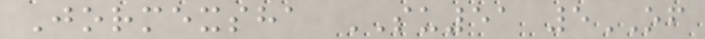Jormexsha SU51 5OF
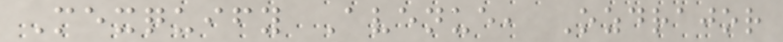Mexquify Avenue, Ozdrajor
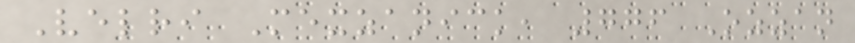Velri Mexzanick, 776 Ozzan
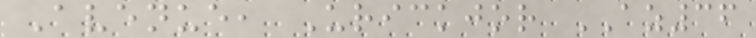Avenue, Urickjor AZ36
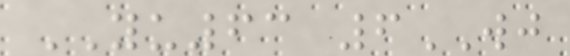YU63 6WJ
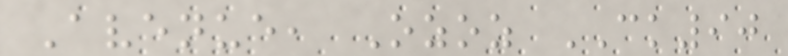Avenue, Ozoz CK90
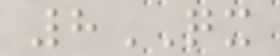8QX
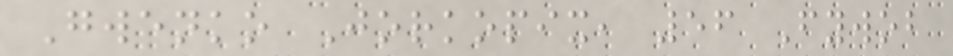Gwenko Jorkopix, 56 Fywob
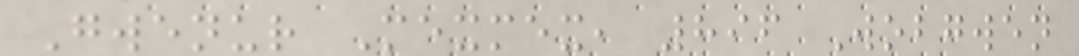Gwenur Mexmex, 896 Wobgwen
